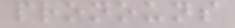pronouns
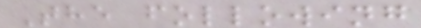The following
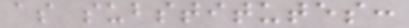as substitutes:
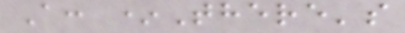A: *There's
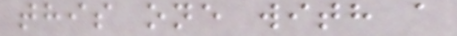this one with a
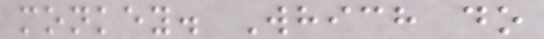monkey. Which do
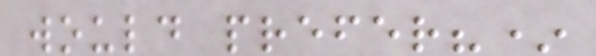would prefer?*
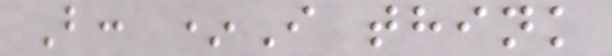B: *I think
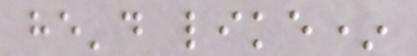he'd like*
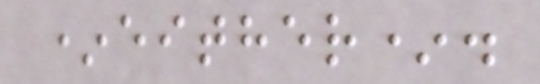*either*.
